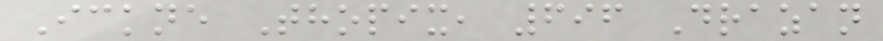Ickne Thopix, 696 Drazan
